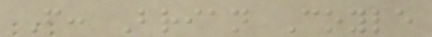From: Brian Coyle
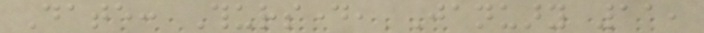Date: Thursday, January 11,
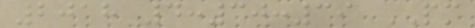2018 4:30:39 PM
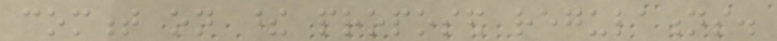comment on these proposed regulations.
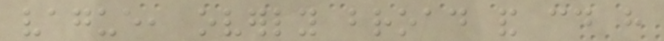vague, overly broad and could have
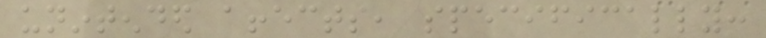unintended affects, specifically:
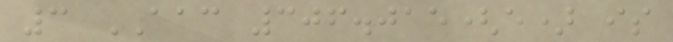3 AAC 306.015(e) is
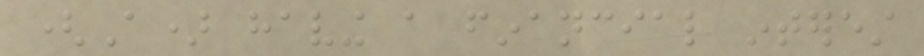(A) having a financial interest
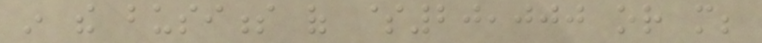in the business of $20,000 or more;
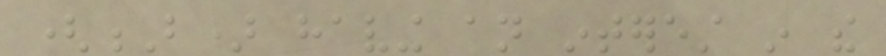(B) having an interest in the
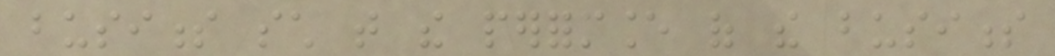business such that the performance of the business
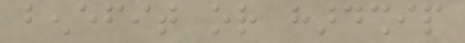benefit or hardship
